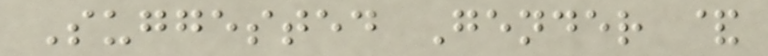Suggested Gender &
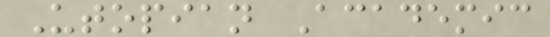Utopian Academic
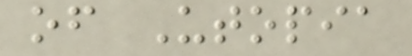of Utopia
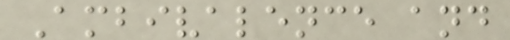Ambivalence and
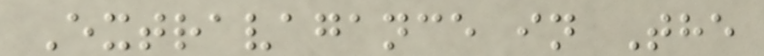Extravagance in The
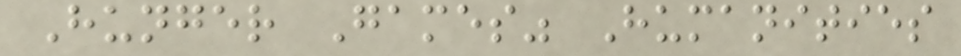Hunger Games" Humanities
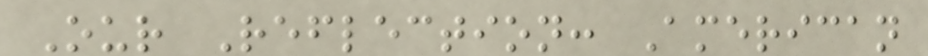Our Reflection: American
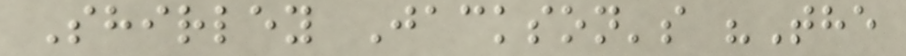Shirley Jackson's "The
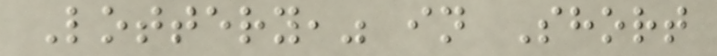Lottery," in Short
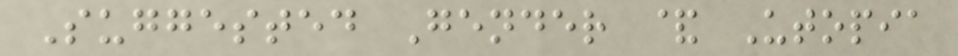Suggested Gender & Utopia
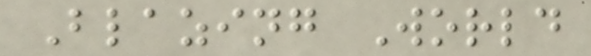Blazing World
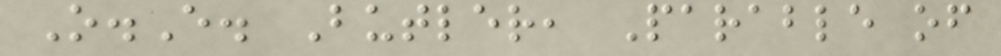O.E. Butler, Parable of
